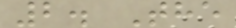2. The
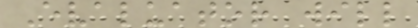Evaluator will
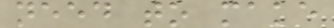need to make
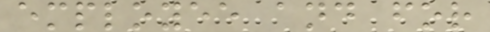employee and for
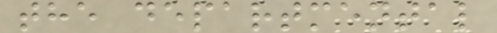the departmental
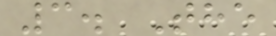3. The
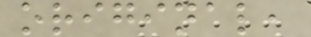original,
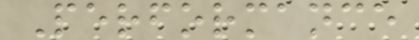Performance
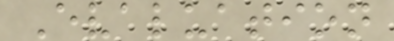Evaluation
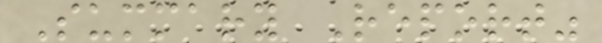Summary Report"
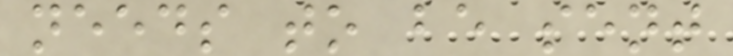needs to be sent
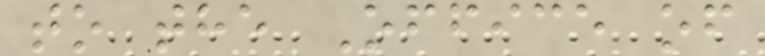to the Office of
